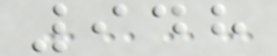948
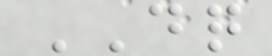DQ
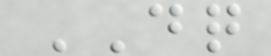DQ
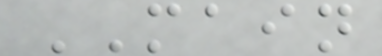MAIN
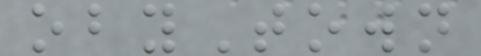obyTown
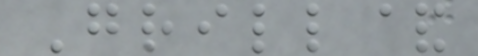Grill&
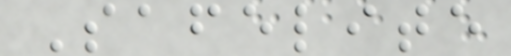Safelite
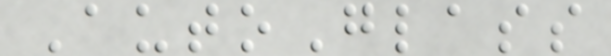AutoGlass
